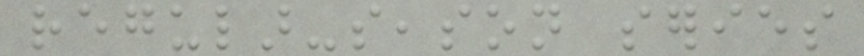regular-season series
